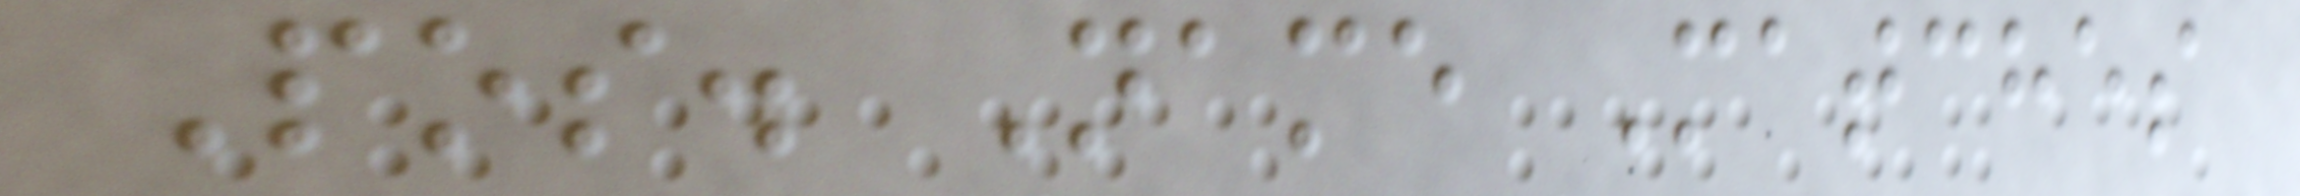Pos. Name Matches
